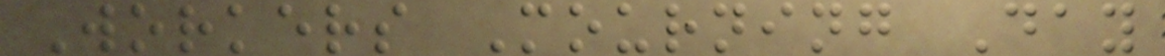Workers Mourning Day
